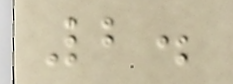2.
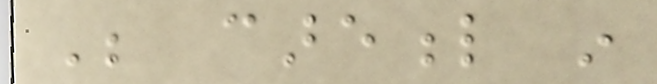Be careful in
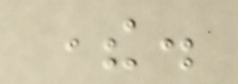there.
